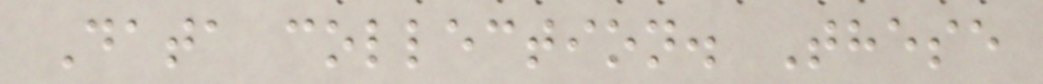Data collection. These
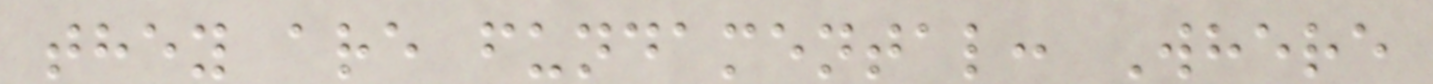they are fundamental: Where
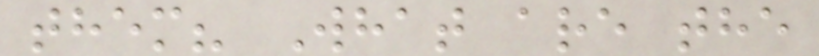them? What are the
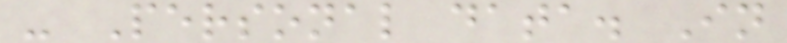- Personal data. In
